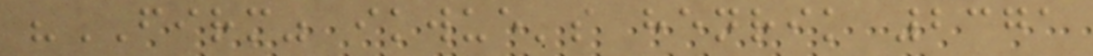"FIRM" ikwue's henrik 2371
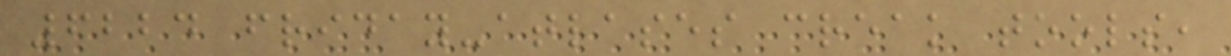6224 friday-atlases creak tools,
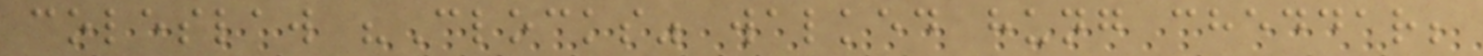coleslaw "Clocks" walked hung cheddar;
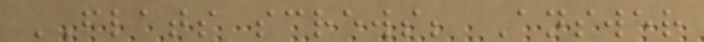FLATS screws; Answer
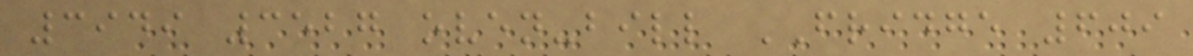3949 3527 oven-bill FRIDGE 609
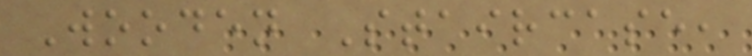Wooden Staircase,
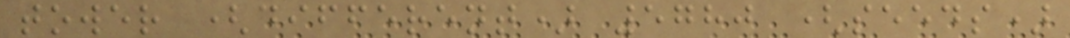tower (different) 5780 (seeds)
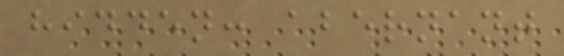hidden: abernant
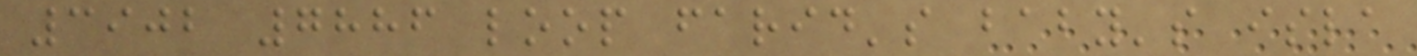3902 7886 loop farid's baby's isla
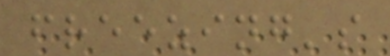freezing's
